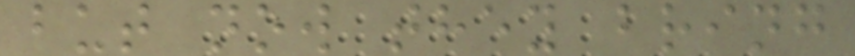but now they bring
